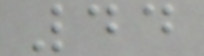44
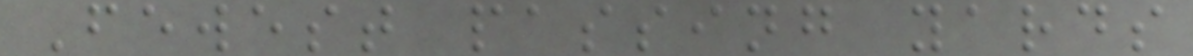Fewest passing yards
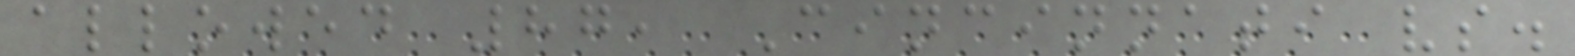allowed 87, Cincinnati vs.
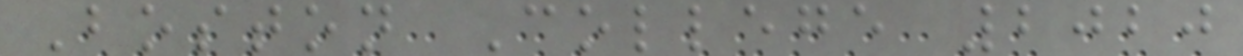Boston College 2020
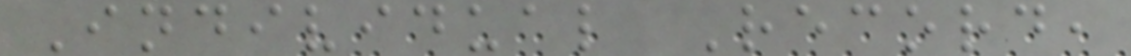Individual Record,
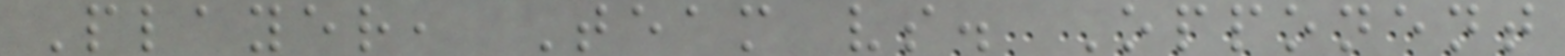Player, Team vs. Opponent
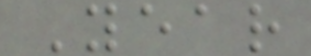Year
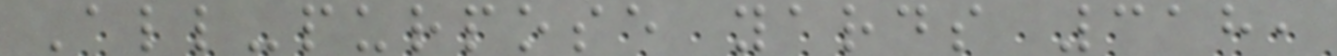All-purpose yards 318,
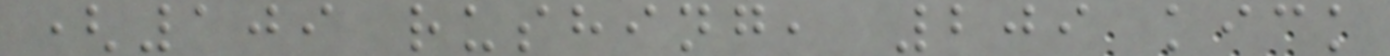(109 rushing, 209 kick
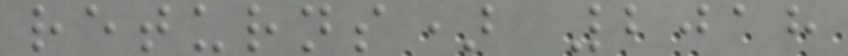returns) 2018
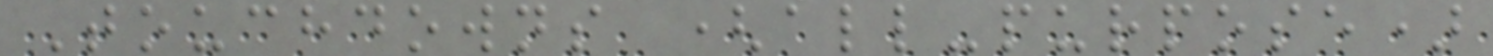Touchdowns (all-purpose)
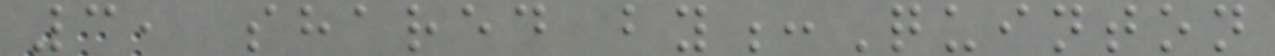3, shared by:Quinton
